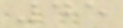45
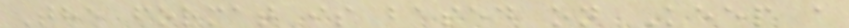The format is based on Keep a
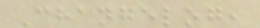Changelog,
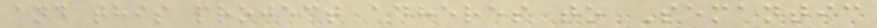and this project adheres to Semantic
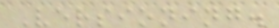Versioning.
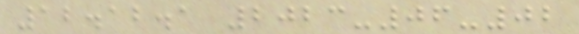12.12.1 2023-06-02
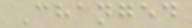Changed
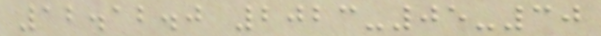12.12.0 2023-05-30
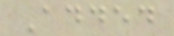Added
